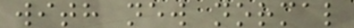with new normal
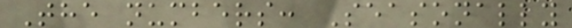The numbers: Seasonally
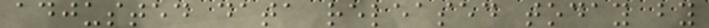adjusted data released today by
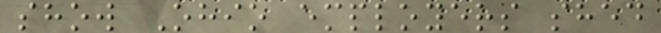show Ohio employers shed
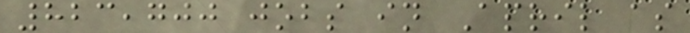823,700 jobs in April as
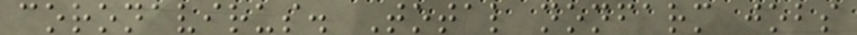coronavirus. Total nonfarm jobs
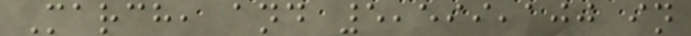March, and 5,599,100 in
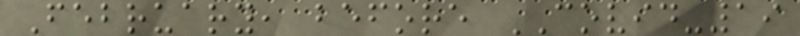February, before COVID-19
